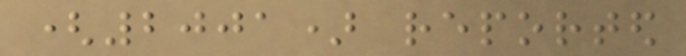(2001) reported
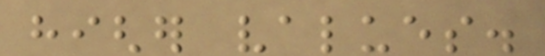higher values.
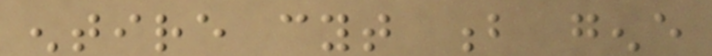entire cyt b gene
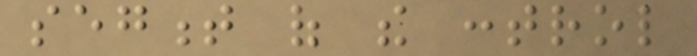segment of the control
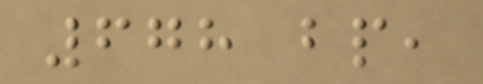678 bp,
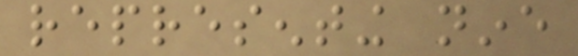representing nine
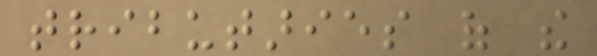tributaries of the
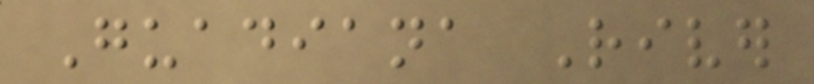Guadiana River
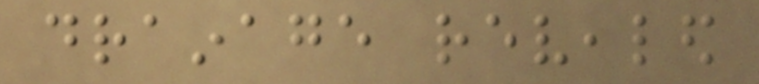drainage revealed
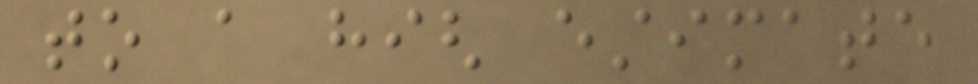to a high estimate
